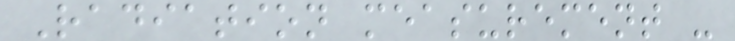Radiation measurement -
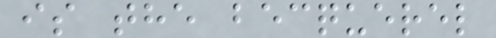is the becquerel
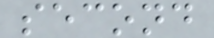second
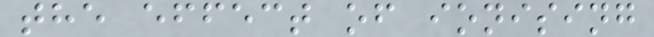the effect of ionising
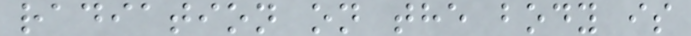radiation on the body is
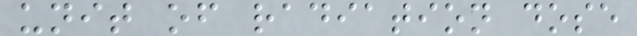unit of radiation dose
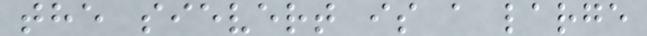the sievert is a large
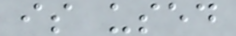is used
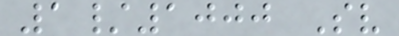1/1000 Sv
